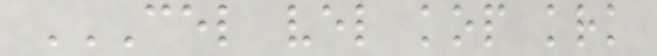CEL VEL KOP KRK
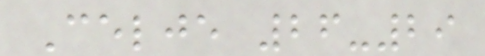Celje 26-29
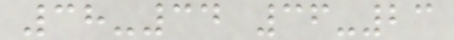38-34 36-23
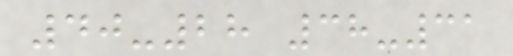40-28 38-31
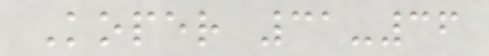Koper 31-36
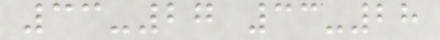33-27 33-28
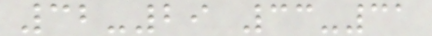32-29 33-31
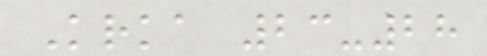Krka 23-28
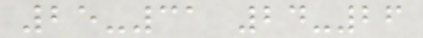25-31 24-26
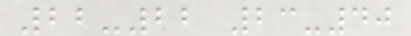22-22 23-40
